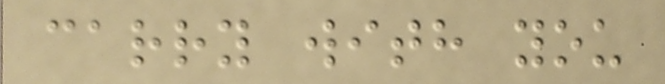carry with you
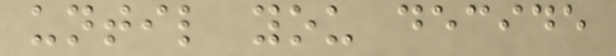until you decide
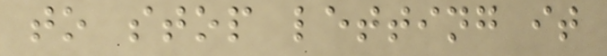to stop letting it
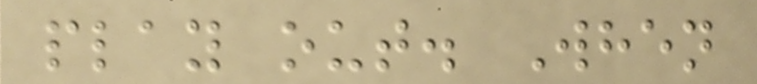play out. When
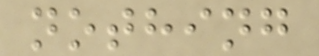nothing
